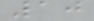10
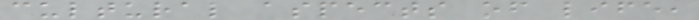cultural aspects of life,
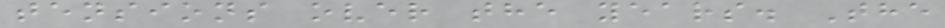tensions over the years. The
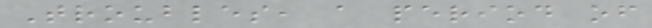Troubles, a period of
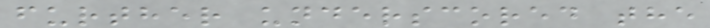further underscored the
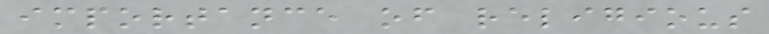importance of religious
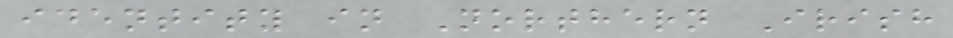identity in Northern Irish
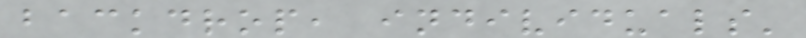backdrop, individuals'
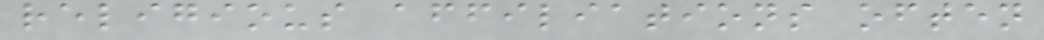religious affiliations often
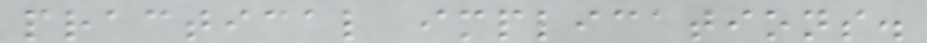practical implications.
